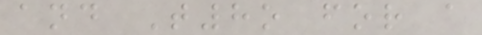and T8o for a
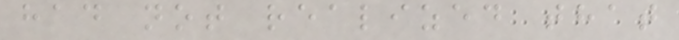had not realized that
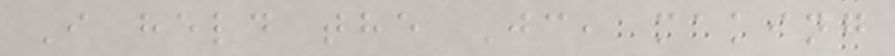I held the Jc, making
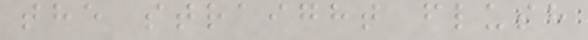the straight flush
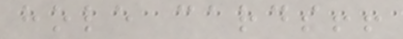hole cards!!
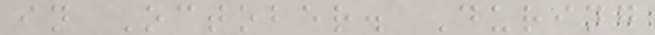in October. During
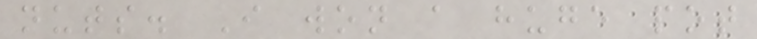nuts. I won a huge pot
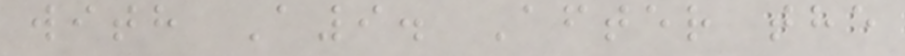with A9. After the
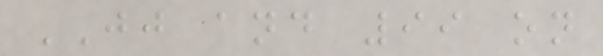JJ and 99 on
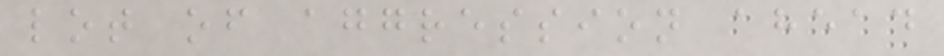lot of aggression ahead
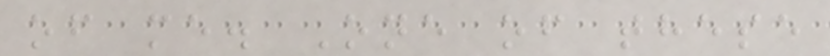of me. One of these
